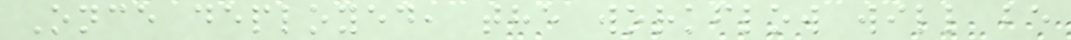Once deployed, the workflow will be
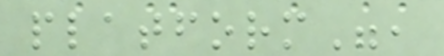platform",
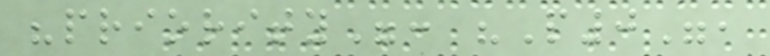"priority": "P0",
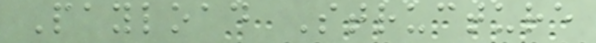Payload Structure
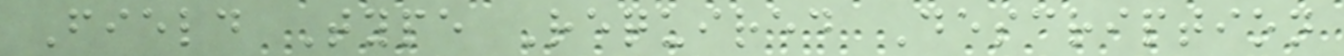Field Type Required Description
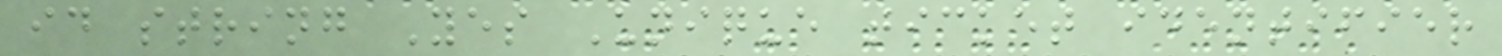id string Yes Unique ticket identifier
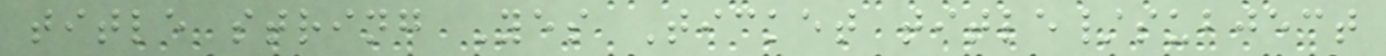title string Yes Ticket title/subject
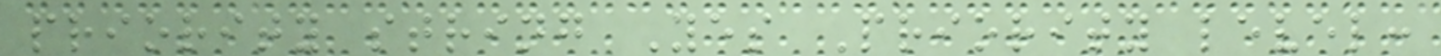priority string Yes Priority level:
